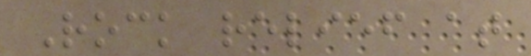Rock relief at
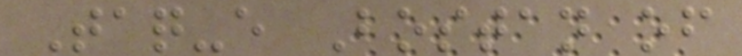Taq-e Bostan of
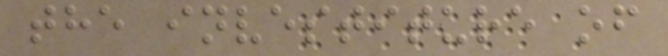the investiture of
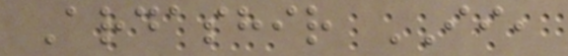Ardashir II,
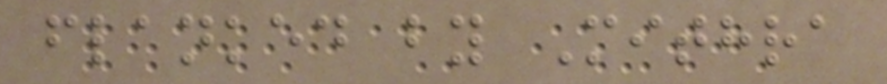flanked by Mithra
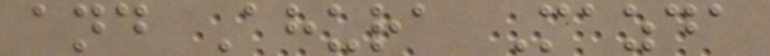and Ahura Mazda
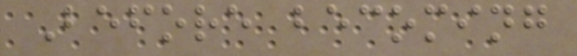Before becoming
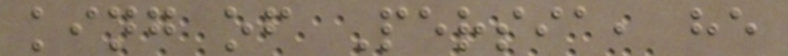king of Persia, he
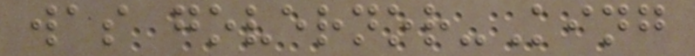was governor-King
